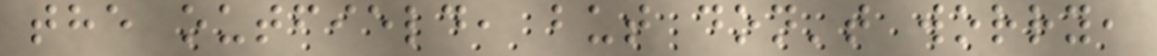the outfield, but don't worry,
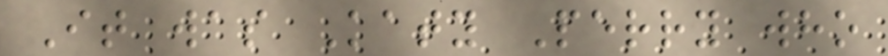It was Katy Perry who
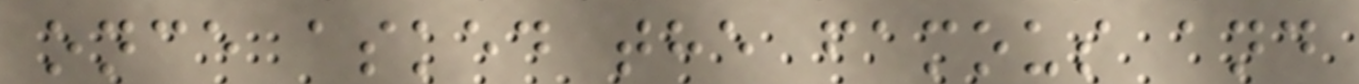once asked the famous and
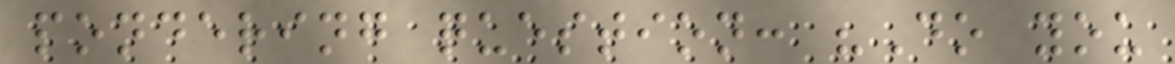pondering question: "Do you
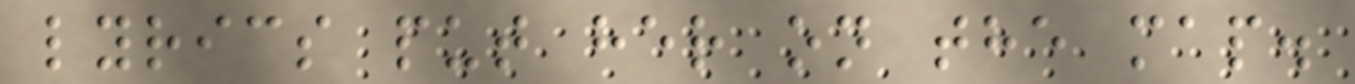lyrics put her on the map.
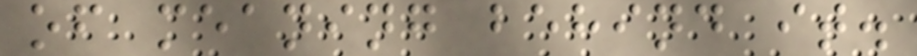of meaning behind it.
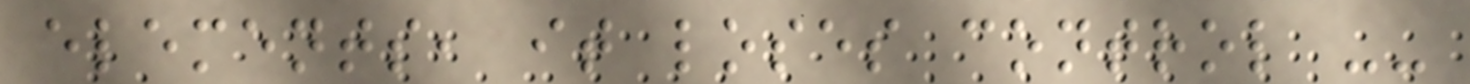elements, it loses control --
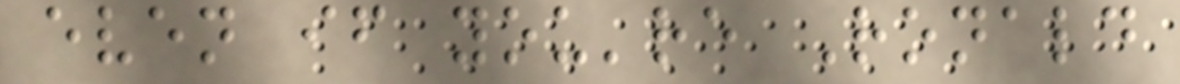even if you're Ronald
